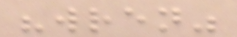"wren"
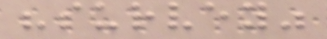"survey"
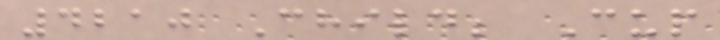4210 Child; Cup
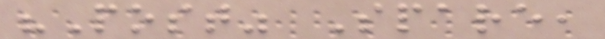"Post" Spare,
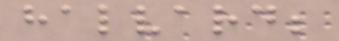halvard;
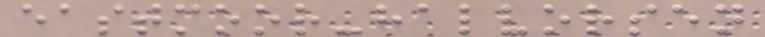eastmoor-halvorsen
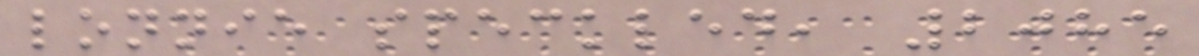lonnie speckled, 2085
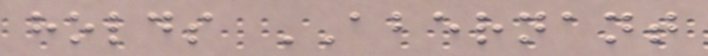holds ABERNANT
